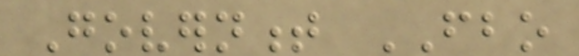Government FBO
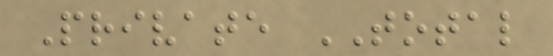Private TOTAL
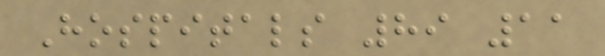Hospitals 89 11
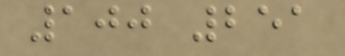100 251
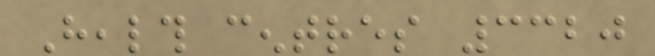Health centres 3320
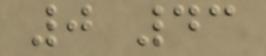0 43
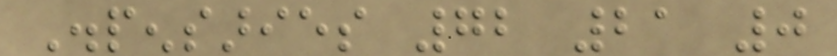Dispensaries 72 21 0
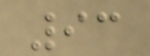93
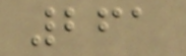261
